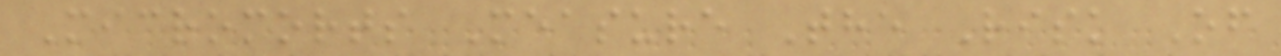Micromorts Measure The Risk Of
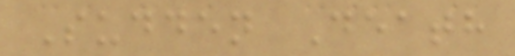Sudden Death
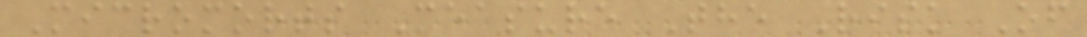Micromorts Measure The Risk Of
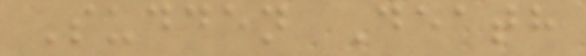Sudden Death
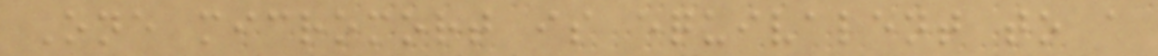One micromort is equivalent to a
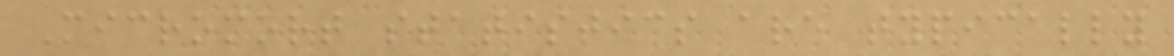Micromort statistics are typically
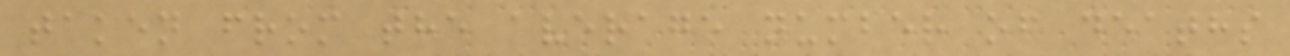taken from the average number of deaths
